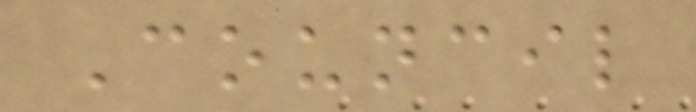Council
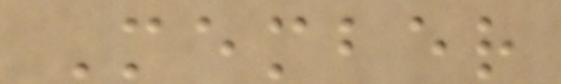Member
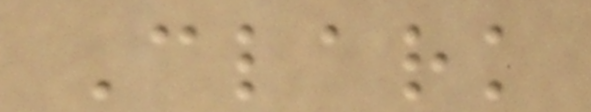Clark
